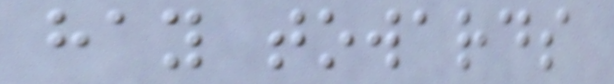hay towards
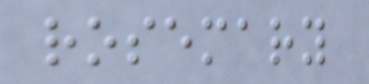rosemary
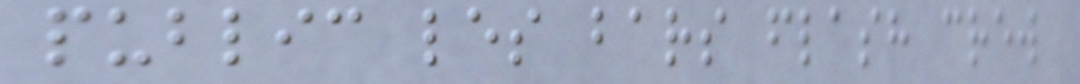public les bars flash crew
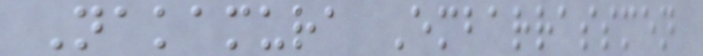Nakamura Embarrassmen
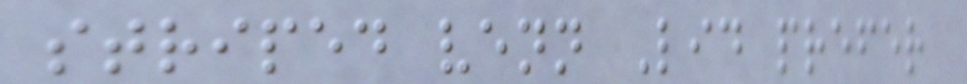striped venn Lid prefer
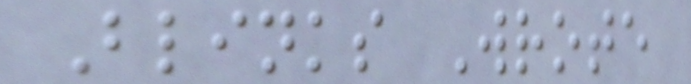Blinks Wrote
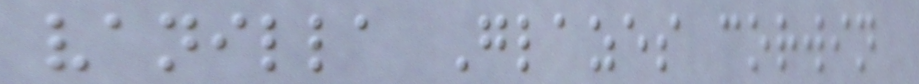vanilla Glazes corwin
